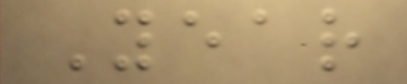Year
